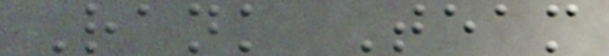Rank Team
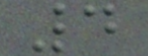4
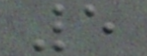5
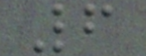6
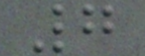7
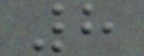8
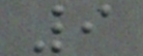9
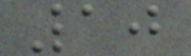10
